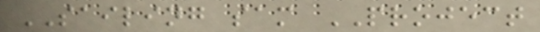SAILING sam PROJECT
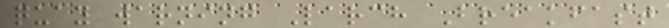quay warning Larch Breakfast
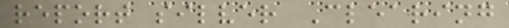report silver Clearing
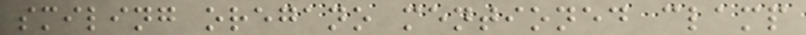smiling oregano mentioned clamp
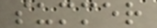summer
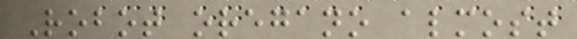Robot oregano almost
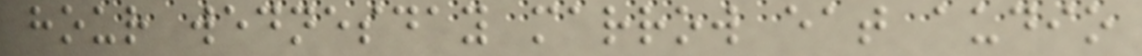hour wednesday marrow eat audio
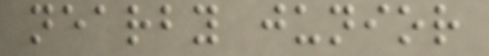nearby junior
